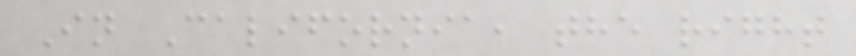In California, the right
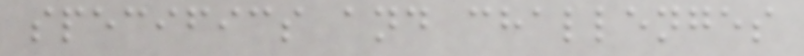specifics and challenges
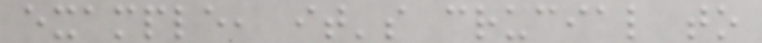example, it's crucial to
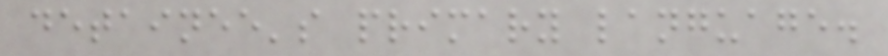detainee's primary language.
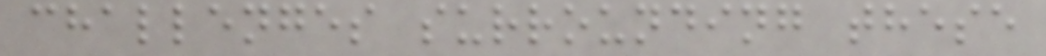challenges surrounding these
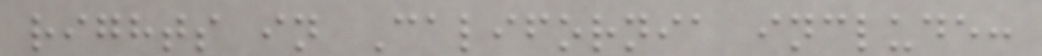rights in California include:
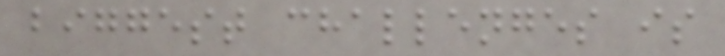biggest challenges is
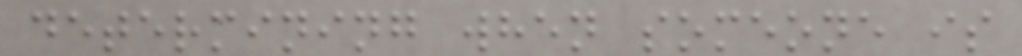determining when someone is
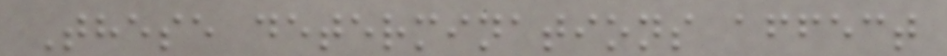These determinations affect
